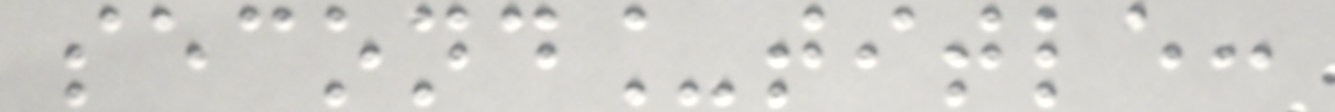second_title:
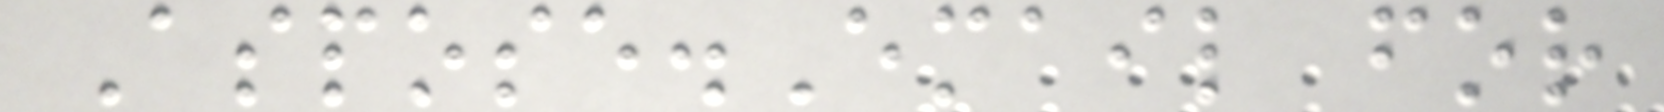Aspose.Email for
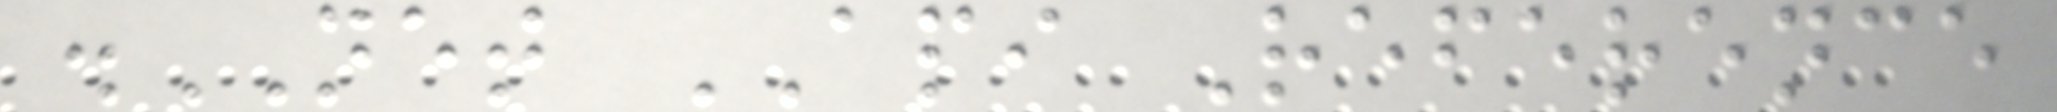.NET API Reference
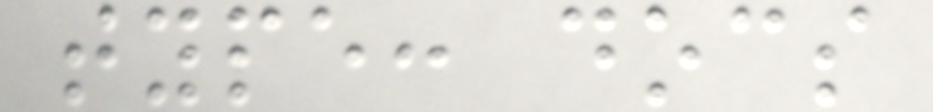type: docs
